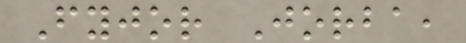Fyjor Jorba,
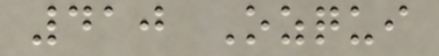410 Ozqui
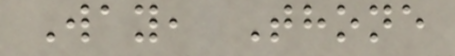Way, Thone
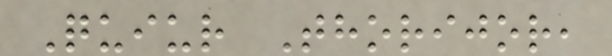Quiur Thorijor,
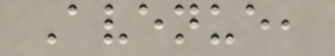Avenue,
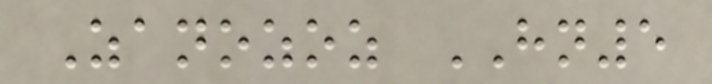Zanozoz HN5
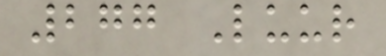277 Luur
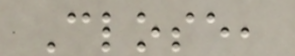Close,
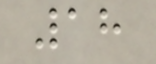18
